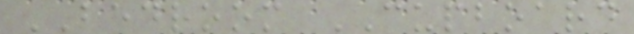BEDROOM CUPBOARD
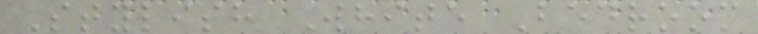Stylish White Bedroom
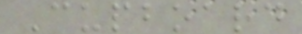Cupboard
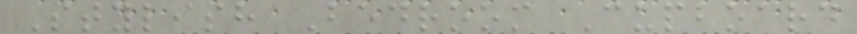Stylish Bedroom Cupboard
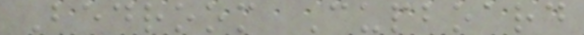Bedroom Cupboard
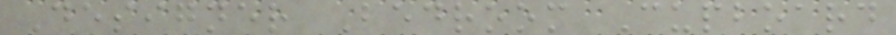Designer Bedroom Cupboard
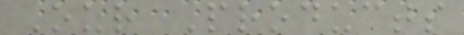Our Products
